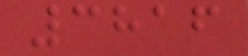3816
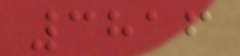3816
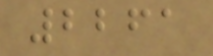2261
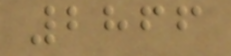2866
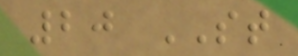20 ST
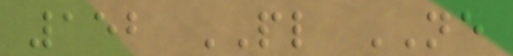152 PL NE
